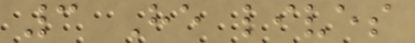3 He lives
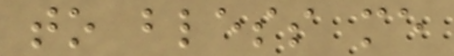to bless me
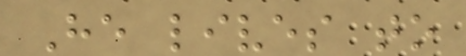He lives to
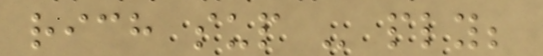rich sup - ply;
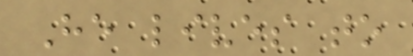He lives to
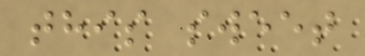this sweet
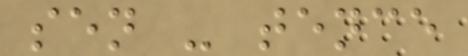sen - tence
